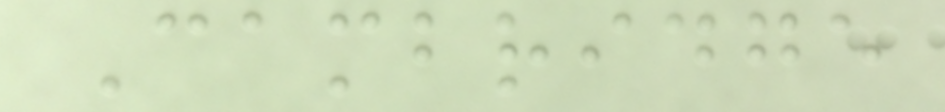Cambridge
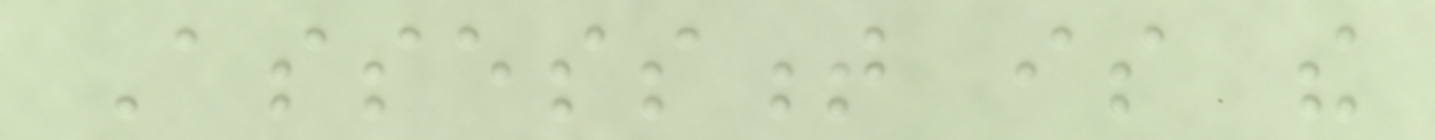Assessment is the
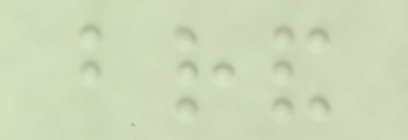brand
